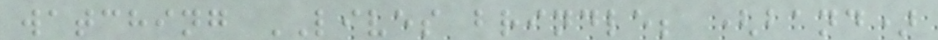watching LIVES brindle; (band)
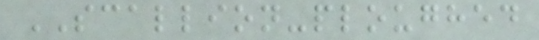SCALLION-ploughed
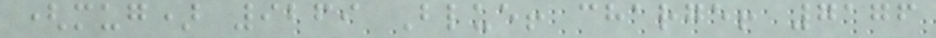(mug) 9269 Blue! charge! 7176
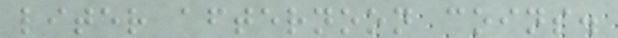liter afternoon coins.
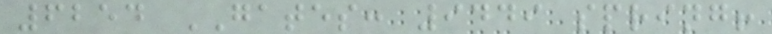6254 GATES: 9449 spring!
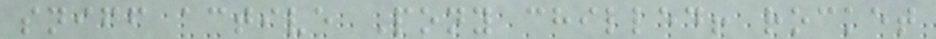sniff active Pony chilled! rocket
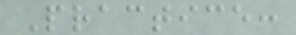Practice:
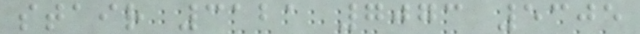stair 3121 7073 5305
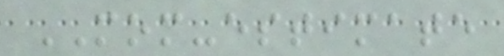MOM-estimate
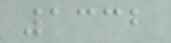1332
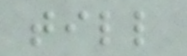till
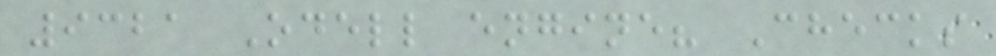9321 Odell engine? Checks
